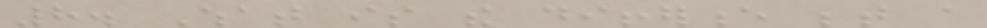8. What is the difference between a
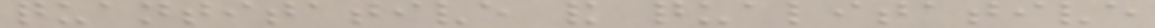quantitative and qualitative
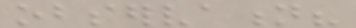observation?
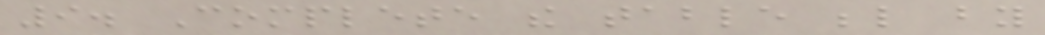9. Complete the table below by
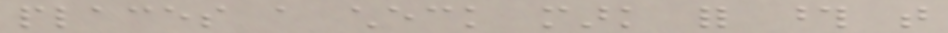places a check mark for those that
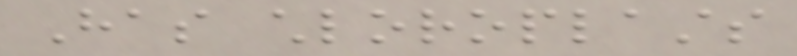Has chloroplasts
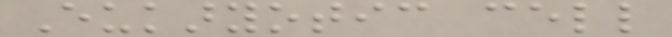Eukaryotic cell
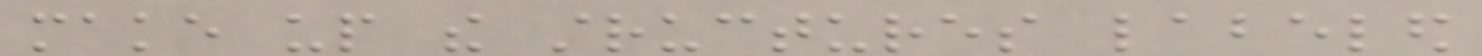make up the structures labeled
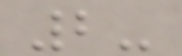2-
